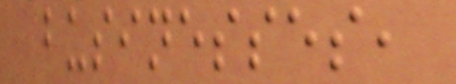businesses,
